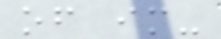of im-
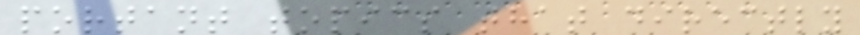portant topics that directly
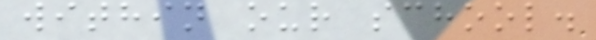within our school.
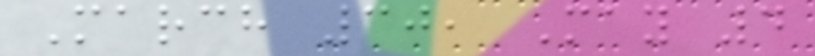March 30, May 4
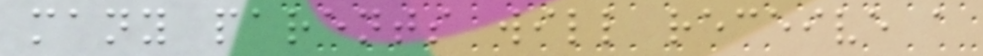many parents will receive a
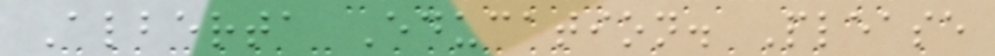Alberta Education. Please
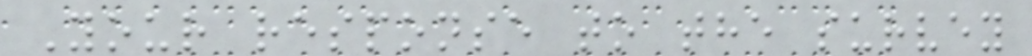Your response to the survey
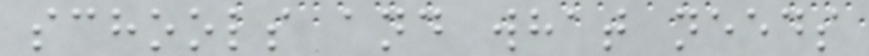schools and what needs
